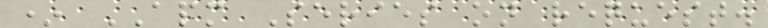* APM Series on request.
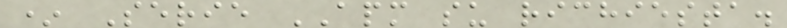* Serie APM su richiesta.
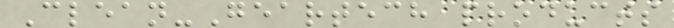Clean-Geartech products
